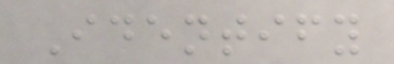Identify
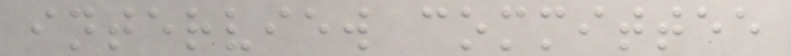interview committee
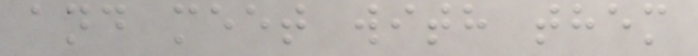and meet with them
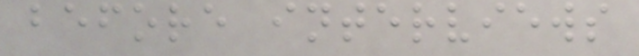before interviews
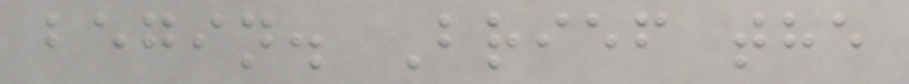begin. Brief the
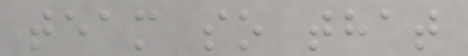team so that
